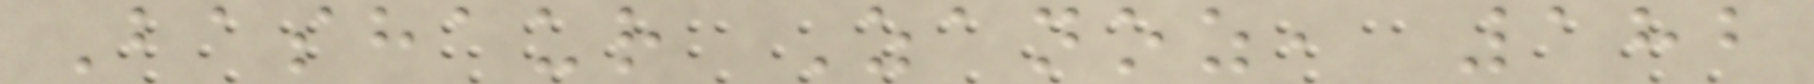Bashaur Zanoz, 182
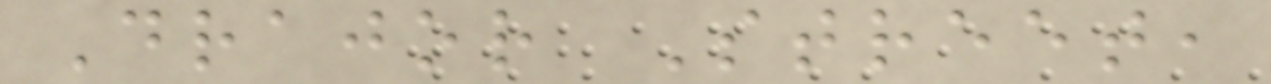Drajor Street,
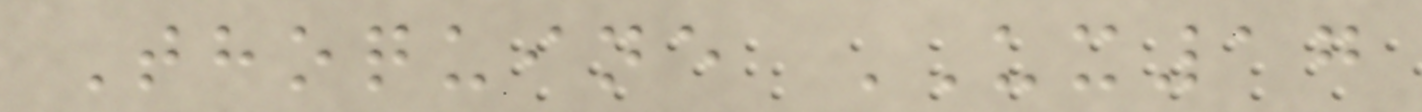Thoquine UX17
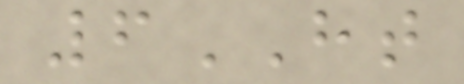6HT
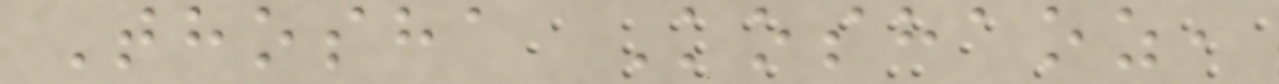Thosha Koshaoz,
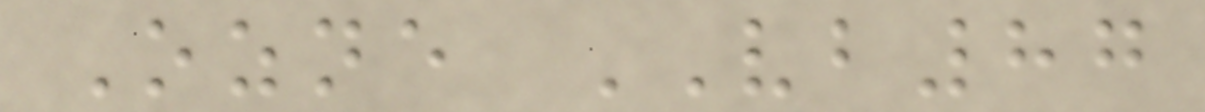Ozne VB87
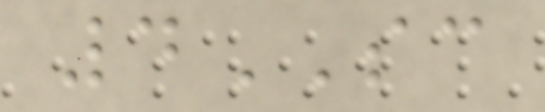4SC
